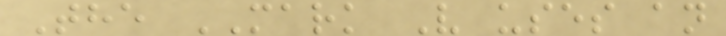The MARK V uses an
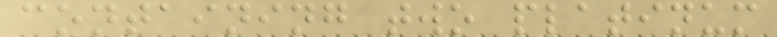containing two platinum
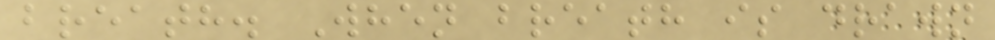breath. When breath is drawn
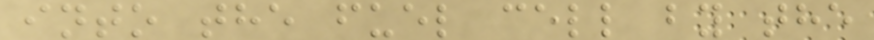into the fuel cell by the
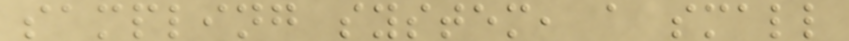sampling system, a small
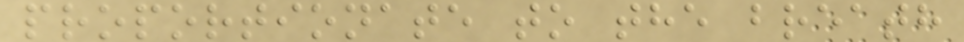proportionate to the breath
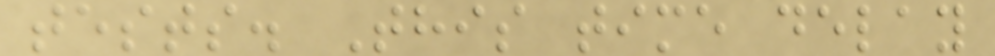tests. This time delay
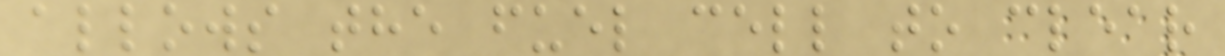allows the fuel cell to clear
